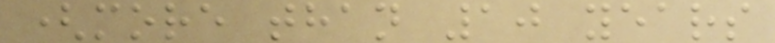(more than 10 years
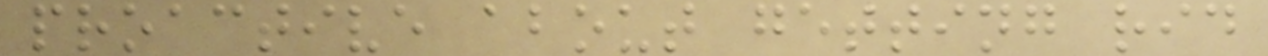proactive about getting rid
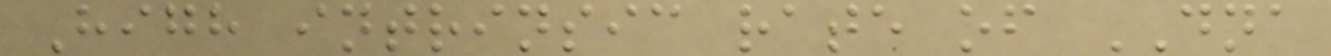High intrinsic rate of DNA
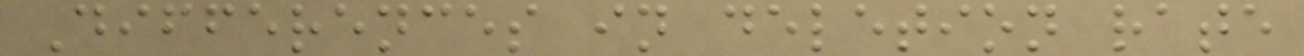Differences in deletion rate
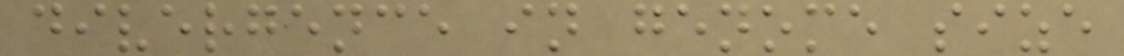divergence in genome size
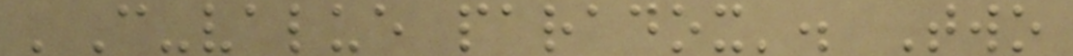'C-value paradox'. Two
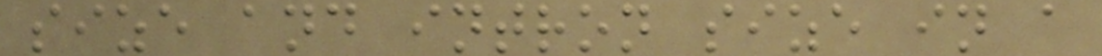size and intron size in a
